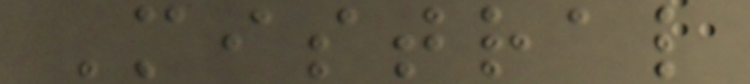Mistral
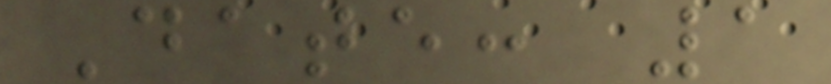Date: 1
